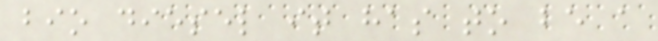bio diesel it has to be a
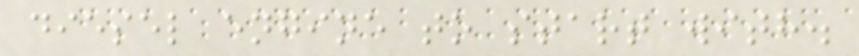diesel engine to start with.
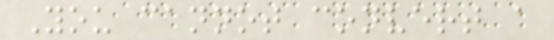You cannot convert a
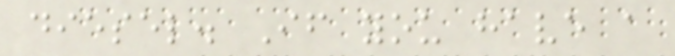diesel. If you have a
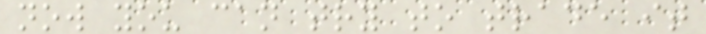now you can try to trade it
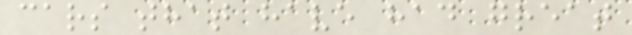cars that have had great
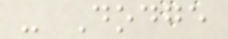- Dodge
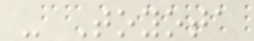- Toyota
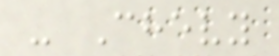- Chevy
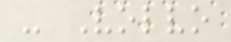- Volvo
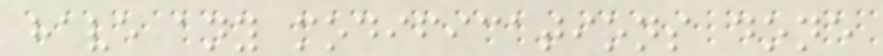have any modifications done
